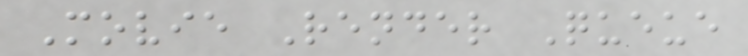Movie Render Queue
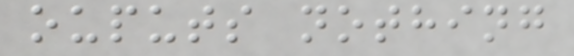ouputs nothing
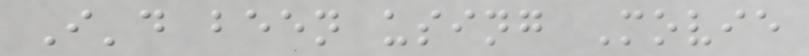I'd been using Movie
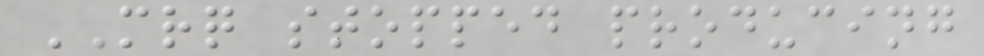MRQ stopped producing
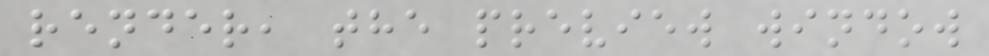render, the preview window
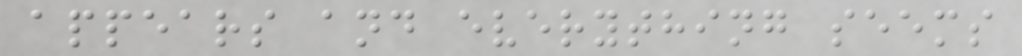appears and everything seems
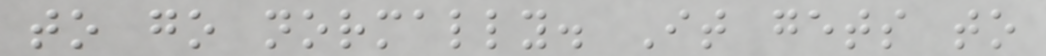to go normally. It gets to
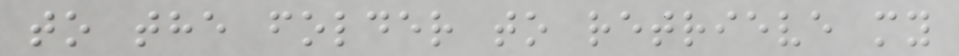to the folder to retrieve my
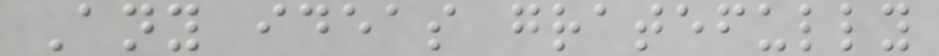Any ideas gratefully
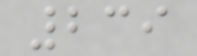239
